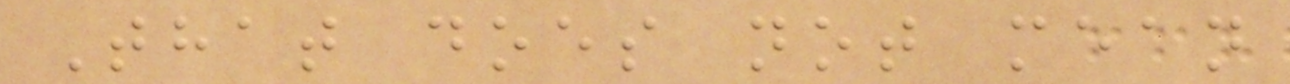That does not mean
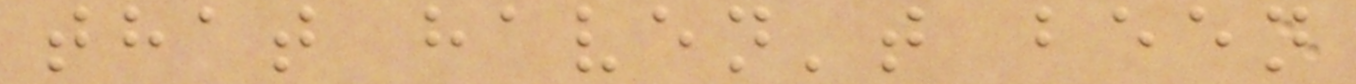that haven't been
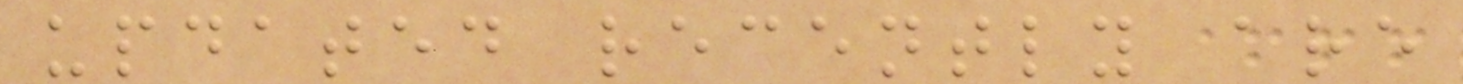updated recently are
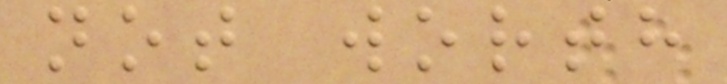not worth
